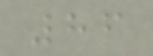86
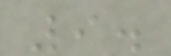9.
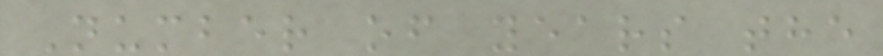Number of years the
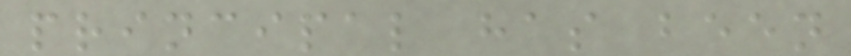principal has been
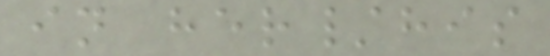in her/his
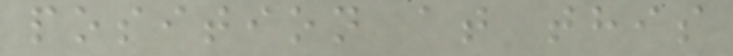position at this
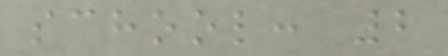school: 2
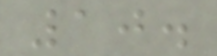10.
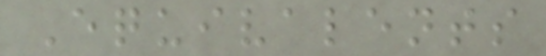Equivalents
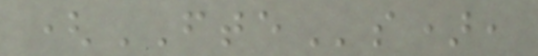(FTEs),
